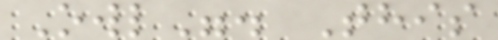Owl". This
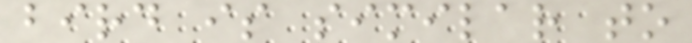bird is similar to
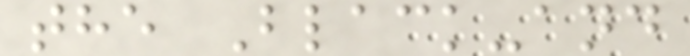the Black-and
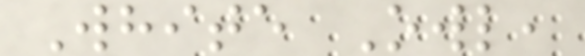White Owl,
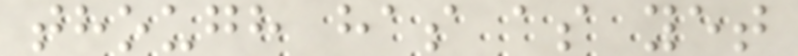though has as yet
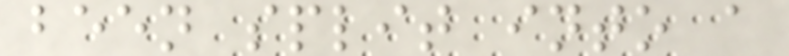been split into a
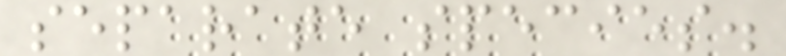separate species.
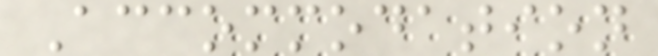Accommodation
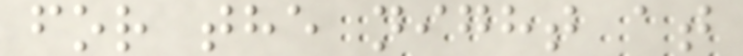for the night at
